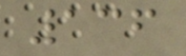136
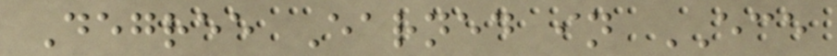Degree Earned in ECE
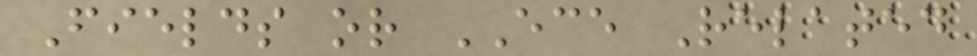Fields or ECE Related
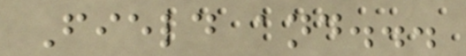Field and...
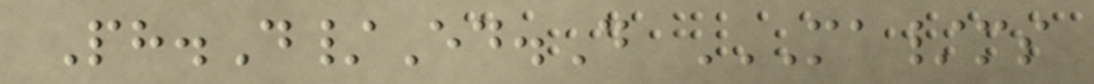Ph.D/Ed.D MA/MS
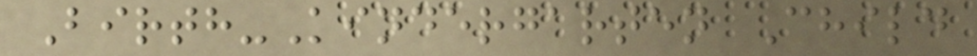Birth-Kindergarten Child
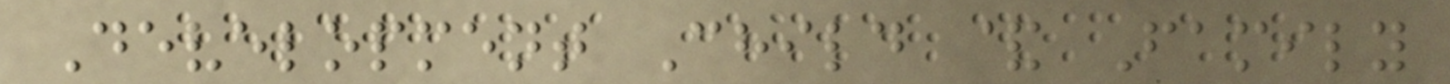Development Child & Family
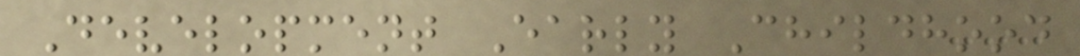Development Early Childhood
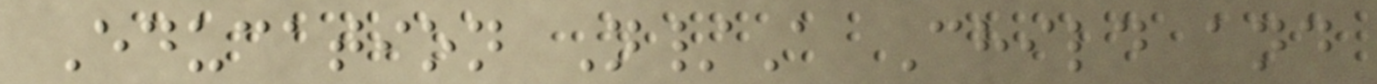Education N/A Child and
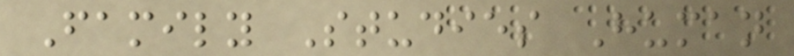Family Studies Human
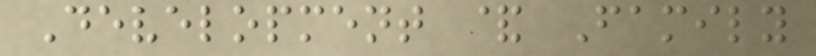Development & Family
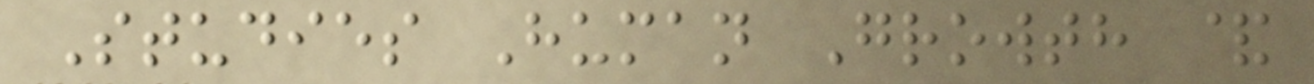Studies Human Growth &
